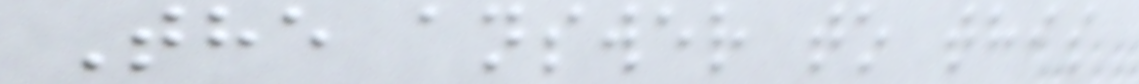The answer to this
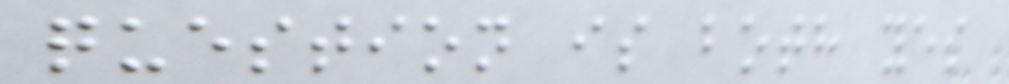question is both yes
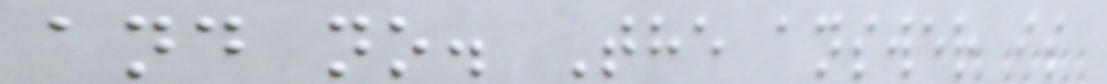and no. The answer is
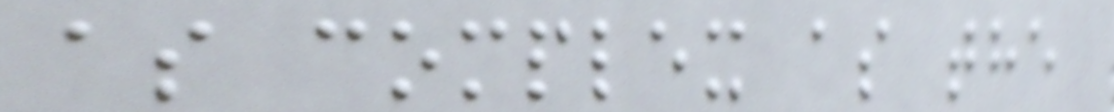as complex as the
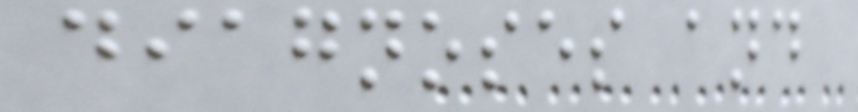diagnoses and
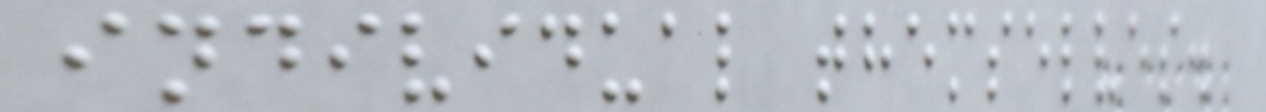individual themselves.
